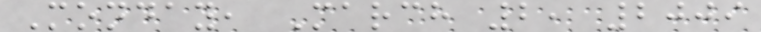Monday, March 2, 2009
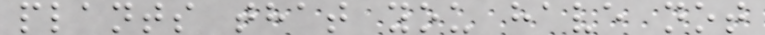plants that you have not
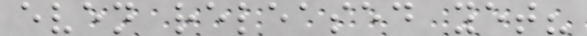even released yet?
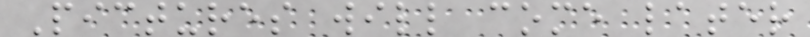Pictures will come later
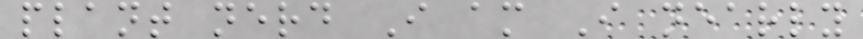plant nerd I am I nearly
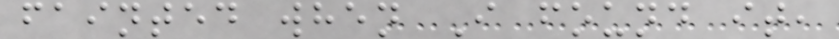fainted when I found it,
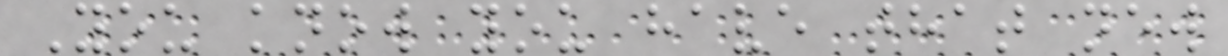You know you have that new
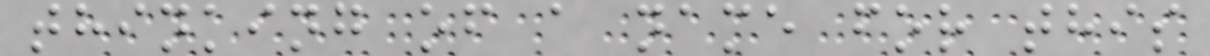thinking of a name for this
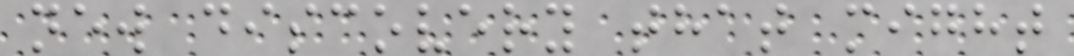new discovery that might
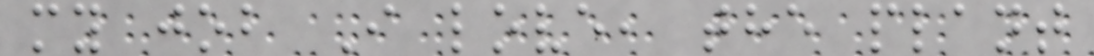my job I love, the plant
